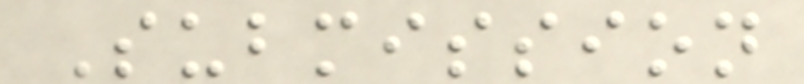Submission
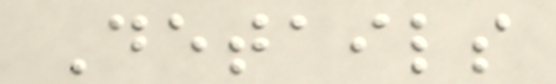Details
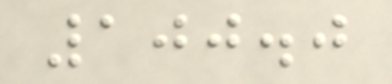100.0
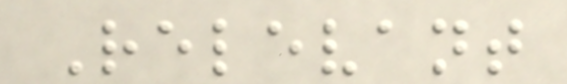Relevant
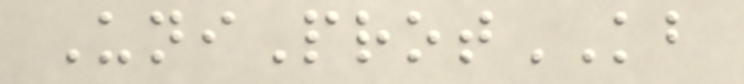UniProtKB
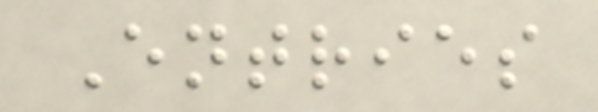Entries
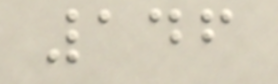146
